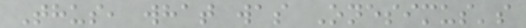Thus, what was Onesimus's
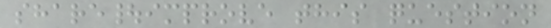share|improve this question
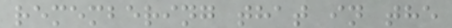remembering that in the
